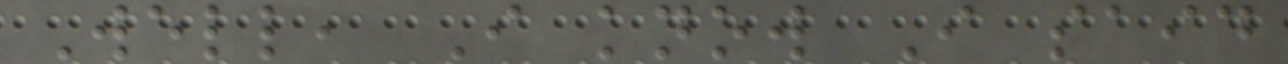Well, I know I said
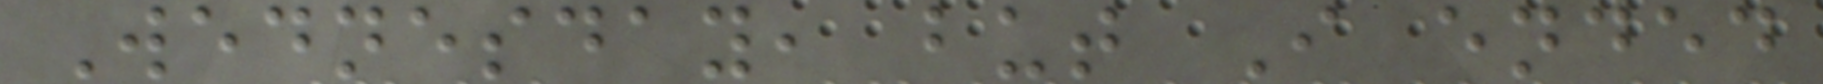Wednesday, but I ended
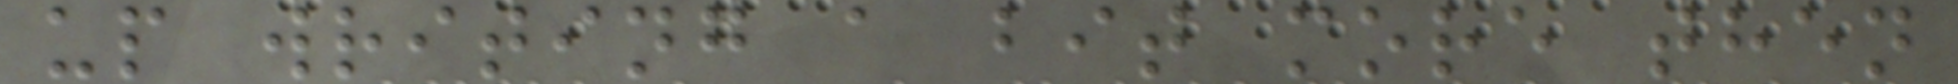up writing a bit more then
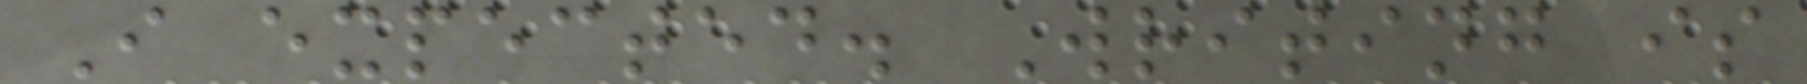I expected. Writing is
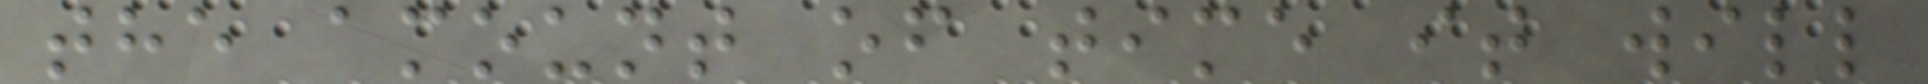the amount of time it will
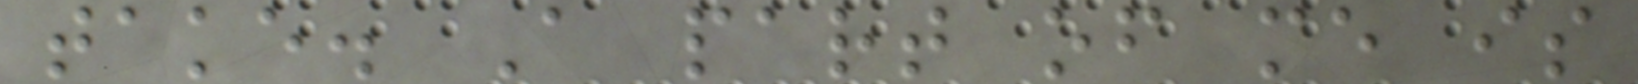take. A part of me is
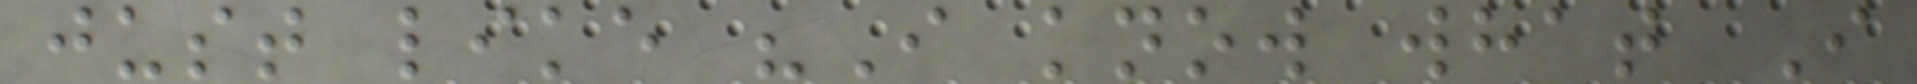just like "I know what I
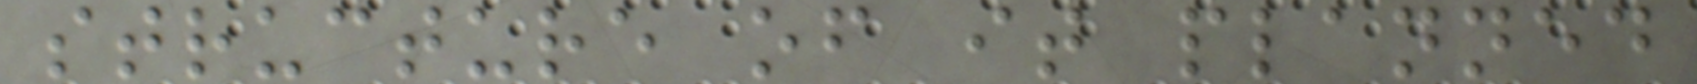structure of it planned
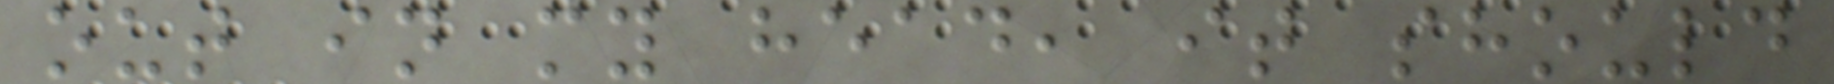out in my head, it should
